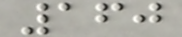160
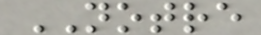NOTRE
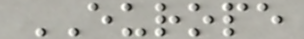EUROPE
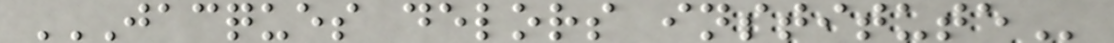JACQUES DELORS INSTITUTE
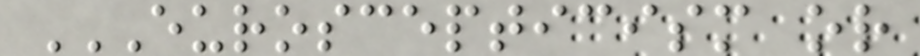EUROSCEPTICISM OR
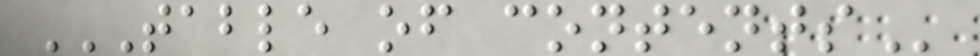TABLE OF CONTENTS
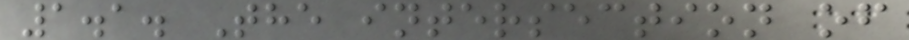1.1. The intersection of
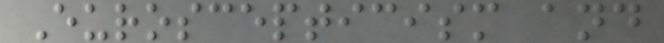Euroscepticism and
